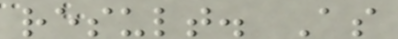result. As
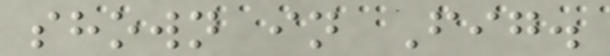shown in Fig.
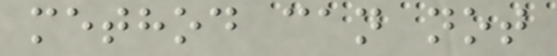method can not
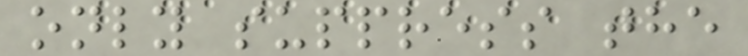only suppress the
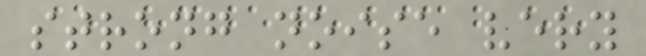strong noise very
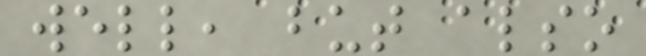well, but also
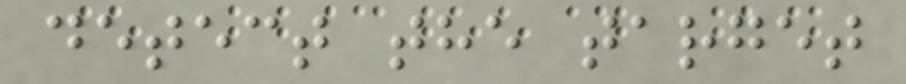detect the target
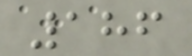186
